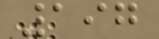197
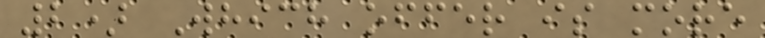2) Which offer is more
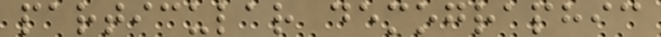particular demographic
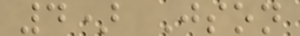4) Json
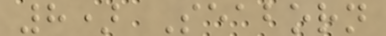8) Seaborn
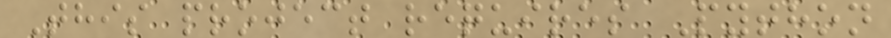This project requires Python
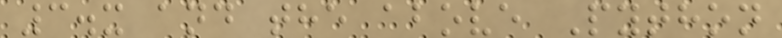3.x and the above Python
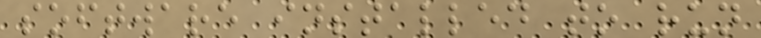software installed to run
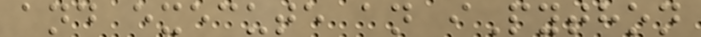and execute an iPython
